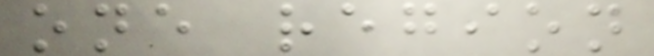one region
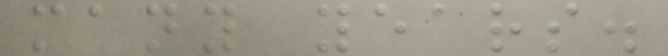many years.
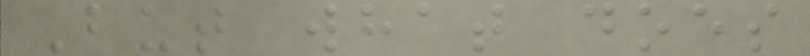But what does
